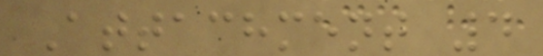Attachment 4
